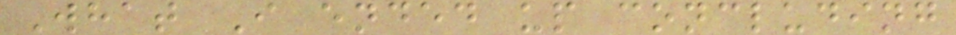What I ended up concluding
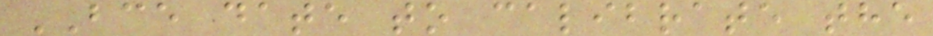BCE date to calibrate the
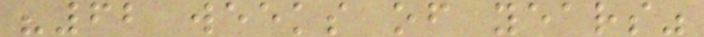"62 weeks of years"
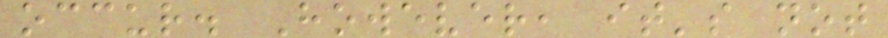occur. However, it's not
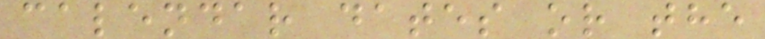calendar dates or the
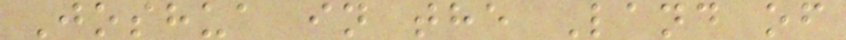Joshua in the Land of
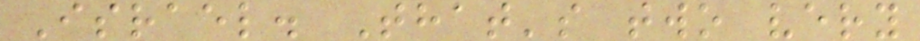Israel. That's two very
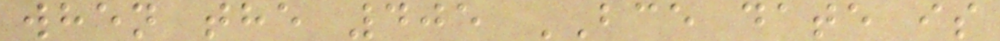when the 405 BCE date is
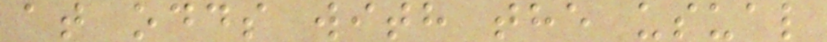at odds with the usual
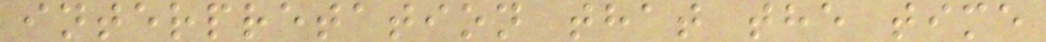interpretation that the time
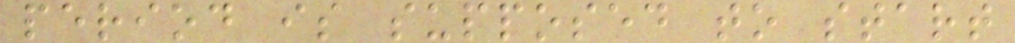period is supposed to start
